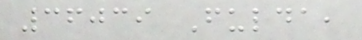36039 Fulda,
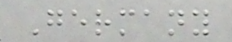Germany
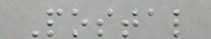Postal
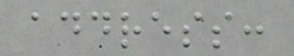address:
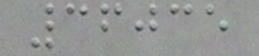36035
